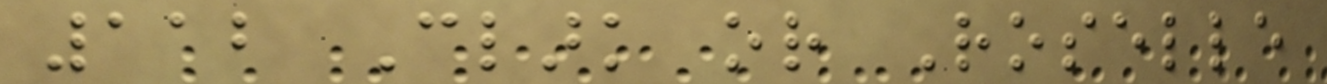112 Clark or Roselle
